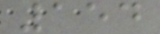154
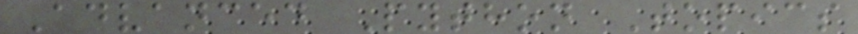Advanced Python Topics
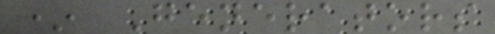* Generators
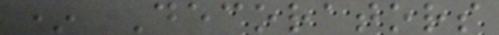* Decorators
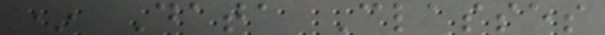* Data Classes
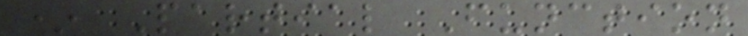* Partial Function
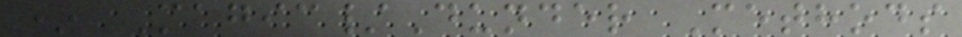* Magic/Dunder Methods
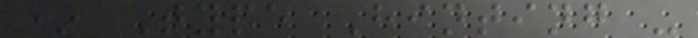* Type Hinting -
